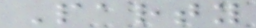Party
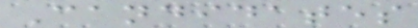Candidates
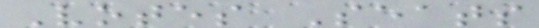Votes Seats
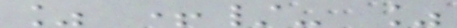% +/- %
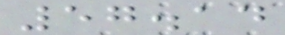57.14
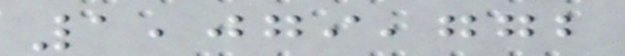1,079,772
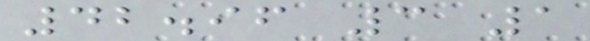42.96 3 1
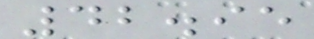42.95
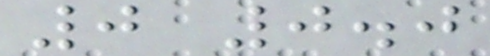0 0.0
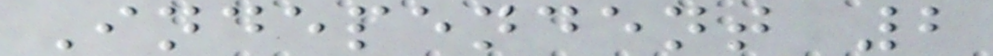Independent 2
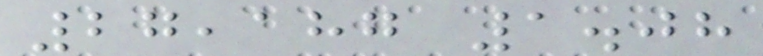27,187 1.08
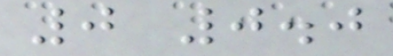0 0.0
